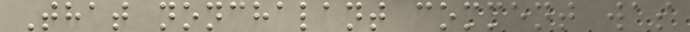That nonchalant comment was
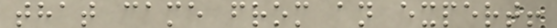that came from an expert!
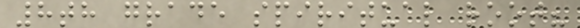8th grade spiritual root?
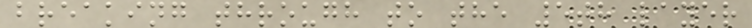breaking through to the 5th layer
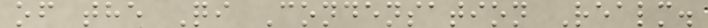of the Qi Condensation Realm.
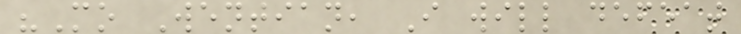"Mo Wentian, I will defeat
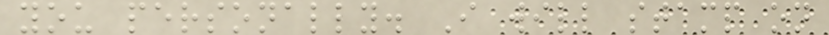you personally. I will stamp on
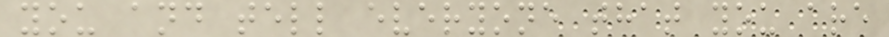you and tell everyone that you are
